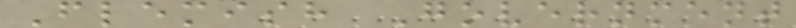Flemish Government
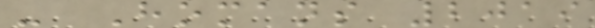- Homans 2019
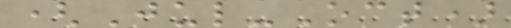(Jul-Oct)
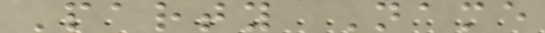Party Name
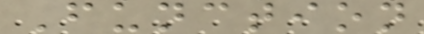Function
